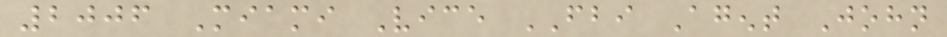2006 Miami Vice FBI Agent John
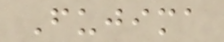Fujima
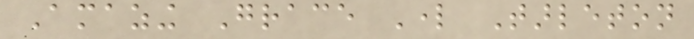Amazing Grace Lord Tarleton
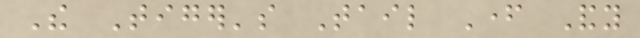The Tiger's Tail Father Andy
